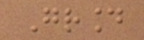Ground
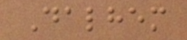Dalhem
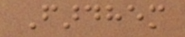Fardhem
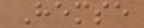Hemse
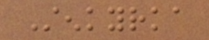Stenkyrka
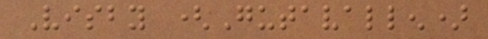Visby (Gutavallen)
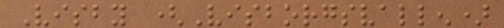Visby (Visborgsvallen)
